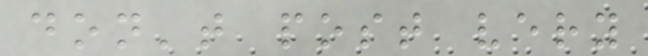don't post very
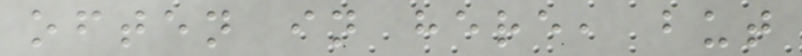often in here, but
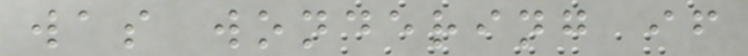was wondering if
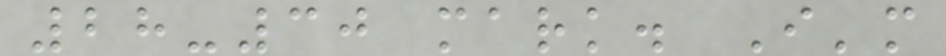28-30 mark. I'm
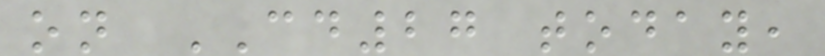on CD27 today,
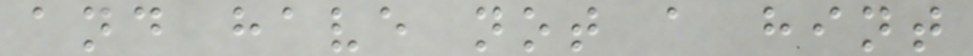and have not a hint
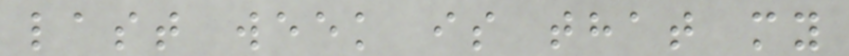last week is that my
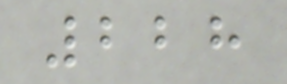228
